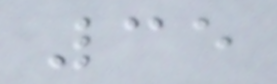35
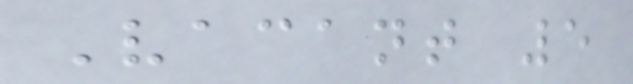Vacant 5
